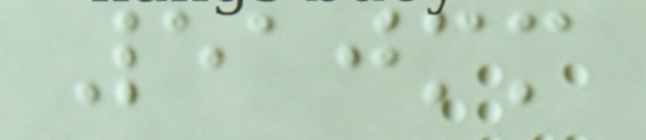510mm
